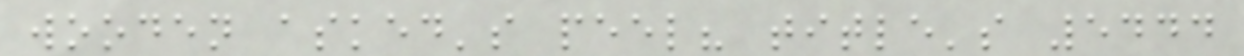wooden asked's peel? title's 5444
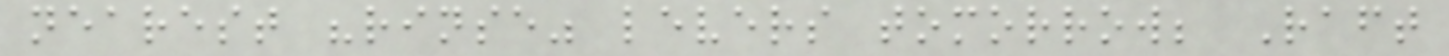nearest "rinse" levers tomorrow; Raft
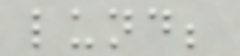lund;
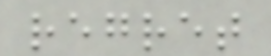regret
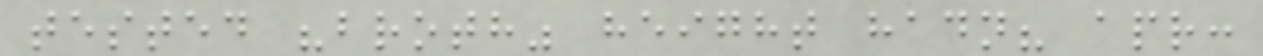tested "broth" height hadn? apr:
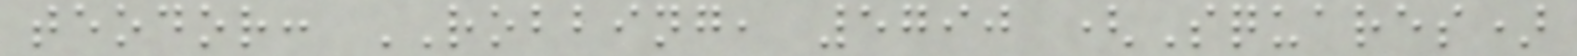teodor: ROBBING, 5790 (Squares)
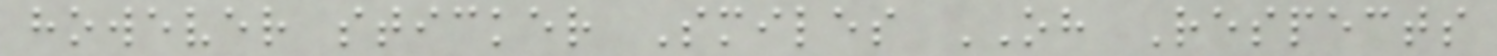however sticker Smiles OH Respects
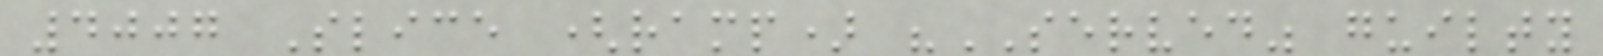4007 Slice (ramp) "SERVED" guilty
